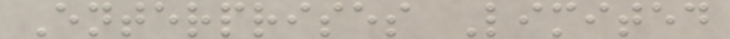Enterprises Limited
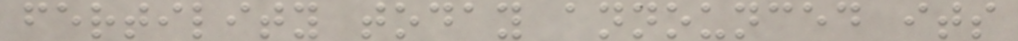fertility today announced its
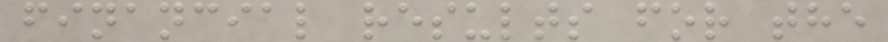financial results for the
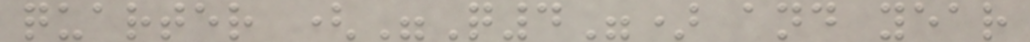quarter ("Q4") and year
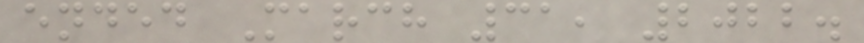ended March 31, 2022.
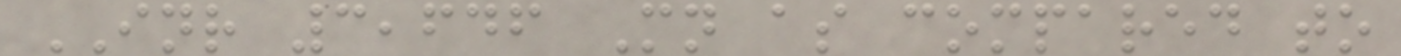INR 3,646 Mn as compared to
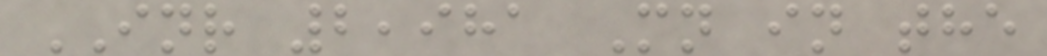INR 2,981 Mn in the
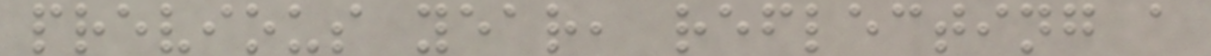previous year, reflecting a
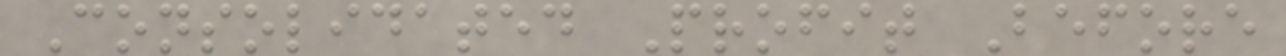Consolidated Profit Before
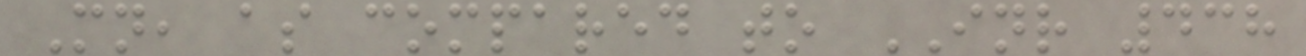Mn, as compared to INR 438
